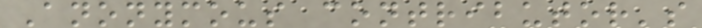Anonymous contributor's
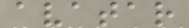avatar
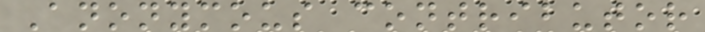Anonymous contributor
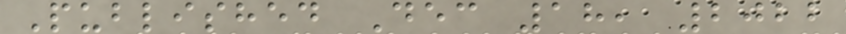Published Dec 18, 2022
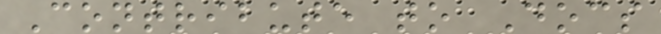Contribute to Docs
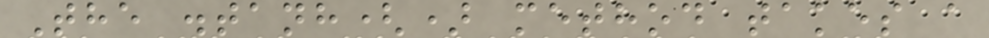The .tanh() method takes a
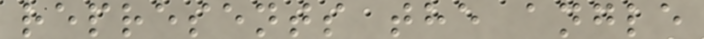represents the angle
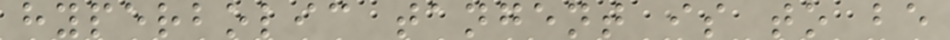hyperbolic tangent is to be
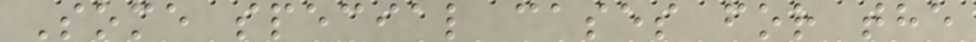Some special cases for the
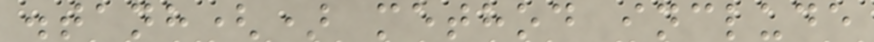.tanh() method include
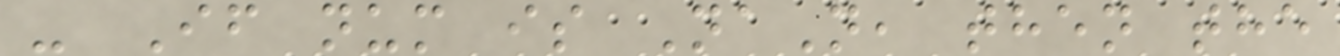- If num is NaN, then the
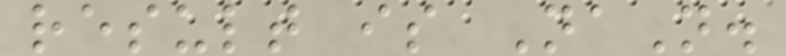result is NaN.
